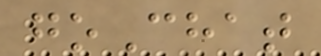goChat
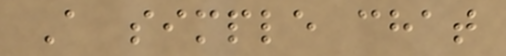A simple chat
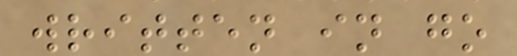written in go
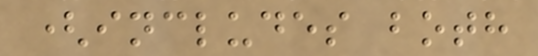(includes both
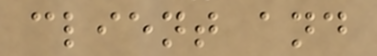client and
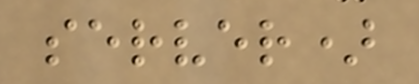server)
